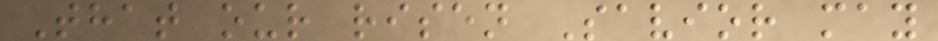That our risen Savior may
